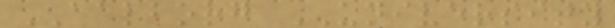AALBORG UNIVERSITY
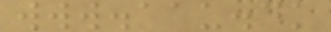www.aau.dk
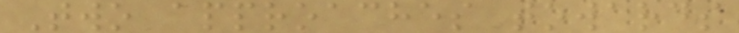Two approaches towards
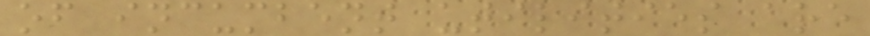of incumbent utilities are
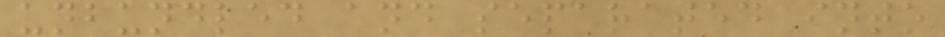unbundled and separated into
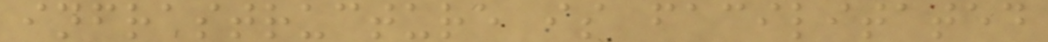infrastructure is facilitated
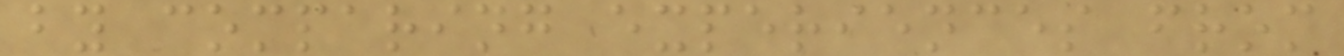by comparing experiences from
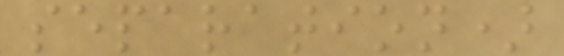separation)
